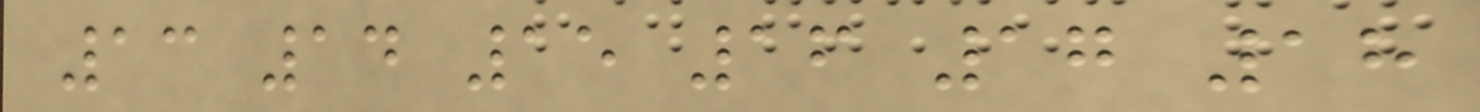13 14 15 16 17 18
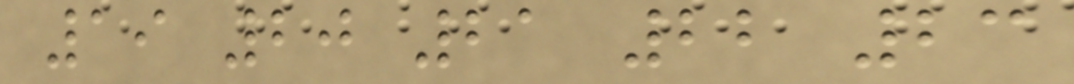19 20 21 22 23
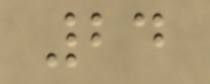24
